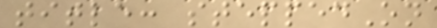title: steppedOn
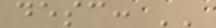desc: ''
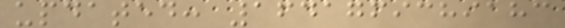updated: 1641769389183
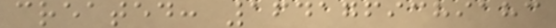created: 1641769389183
